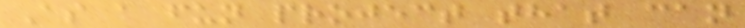As a fun project that can
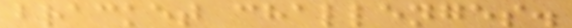bracket challenges.
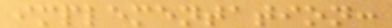implementation:
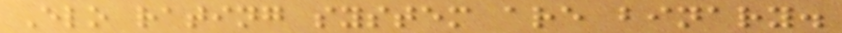Elo rating system are binary.
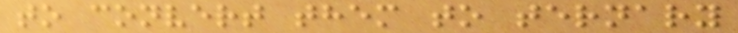to convert them to ternary
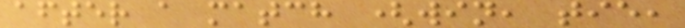after a match (win, tie,
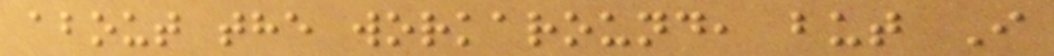about the workaround, but I
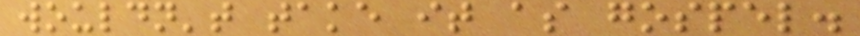wouldn't take it as gospel.
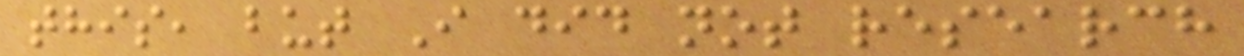this, but I did not research
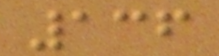136
